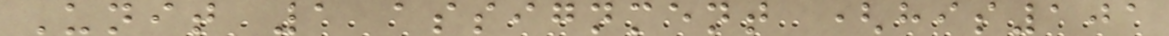Unit 1 assignment (his101
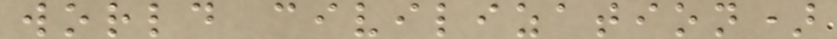world civilization)
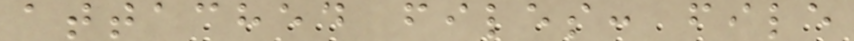attached files: file
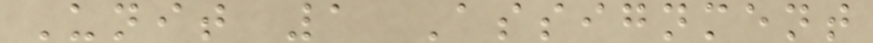Unit 1 Assignment
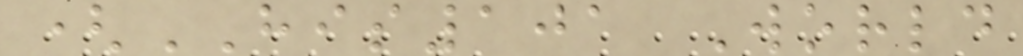(HIS101 World
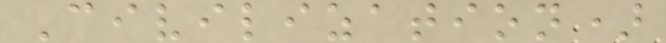Civilization)
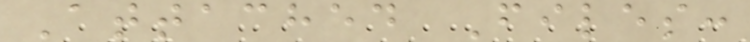Attached Files:
